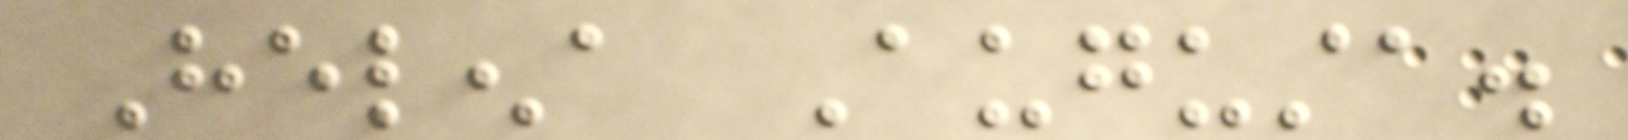Helena Augusta.
